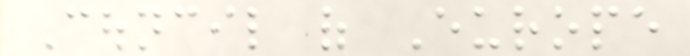Council of Europe
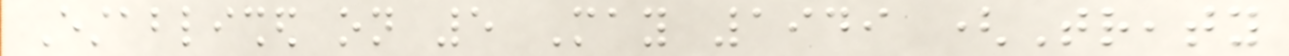Established on 5 May 1949 (Treaty
